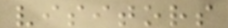visitors
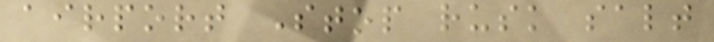airport Stop rusk salt
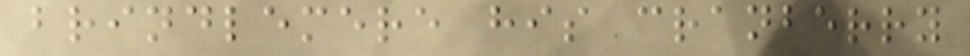brindlemere his cranberry
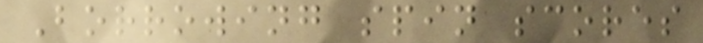Borrowing spin scores
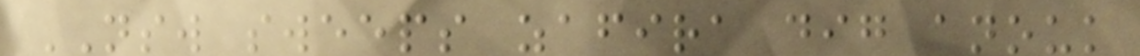NSW sweeps zafira dig anouk
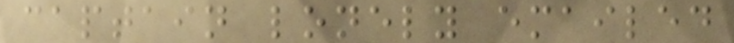captain lonely emailed
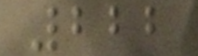222
